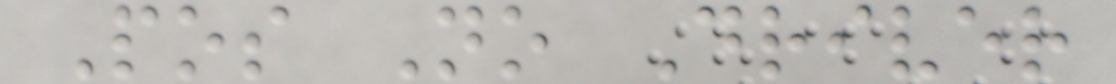Pos No Driver
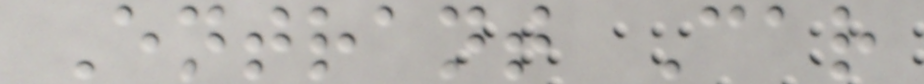Entrant Car
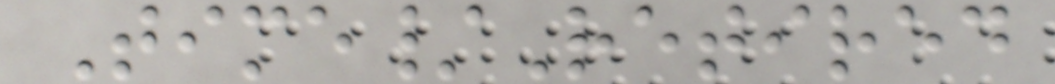Time/Retired
